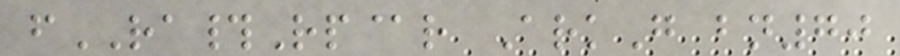fRA#Rp@r ArkG bn70
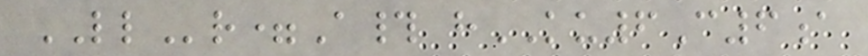LLr=A# hKU6C6a
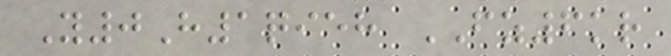Y0H1qieh FZ6kr
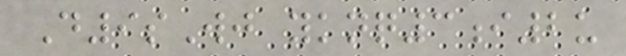D9sWj yknq3i2u
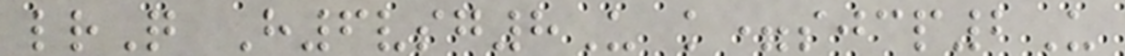lrQ H6vsg8U k=sjcp2U
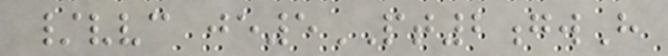/vvc je5PT2gwH
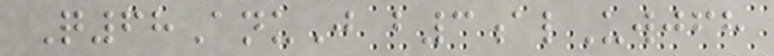Q68AnuJ b3alUwjfh
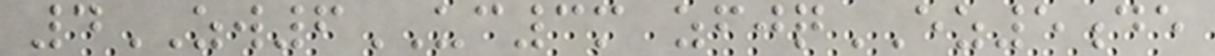4ZW6UC3m zfjqEZ5de
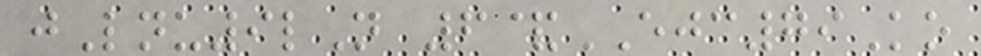jLnu9lN 6&EJC79Ko
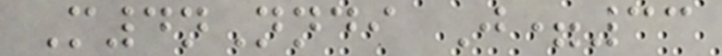M4nNndi J=33
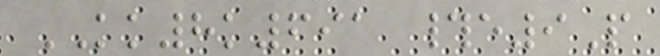KK8k691 #e9P
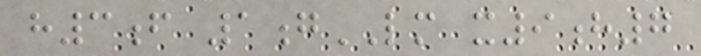h3f 1gLM x9h7
